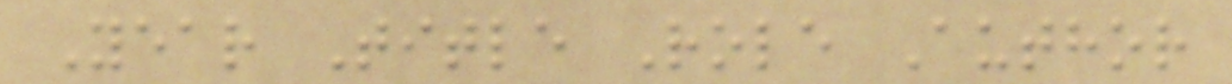Year Title Role Author
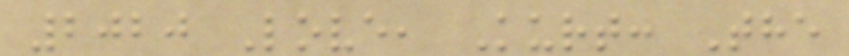2020 Love, Kurt: The
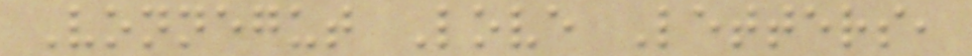Vonnegut Love Letters,
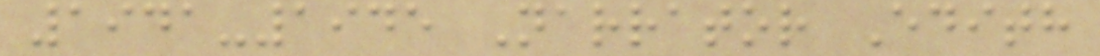1941-1945 Narrator Edith
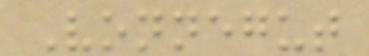Vonnegut
